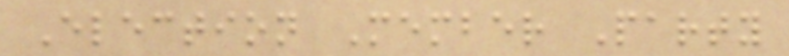Election Member Party
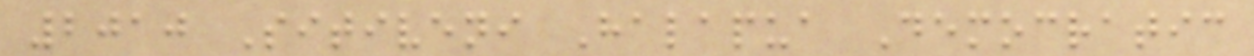2010 Sitiveni Halapua Democratic
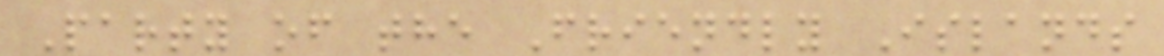Party of the Friendly Islands
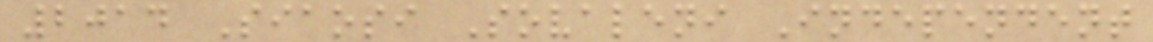2014 Siaosi Sovaleni Independent
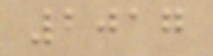2017
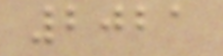2021
